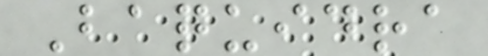Baquidra
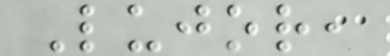Lujor,
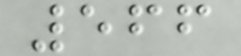566
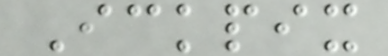Ickpix
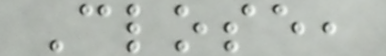Close,
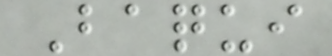Baqui
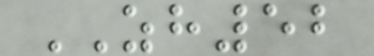ZH52
